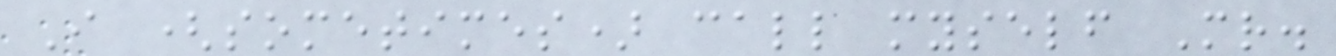I (sometimes) call myself Mr.
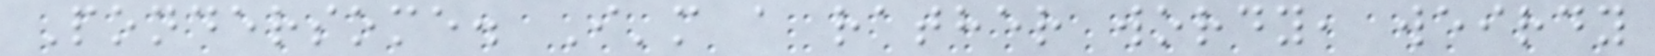Pondersome. I'm a rather wordy, weirdy
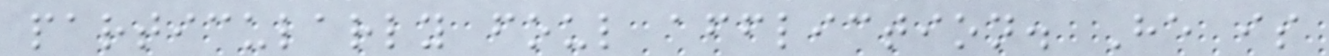particularly foul affliction. He is
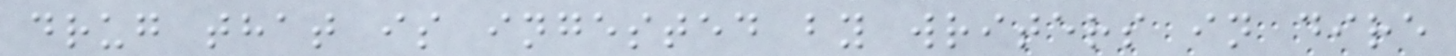drug that is ingested by writers in dire
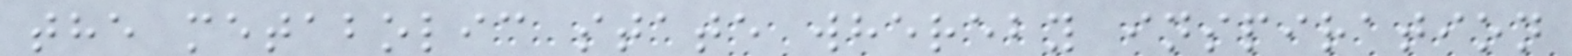the metabolic state whereby inspiration
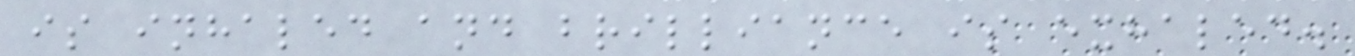is inhaled and brilliance is exhaled.
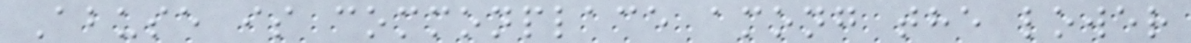Abuse is commonplace among the lower
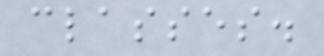classes.
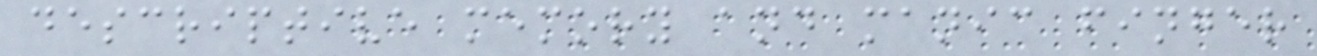descriptive memory and manic finger
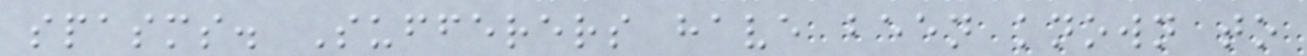spasms. Sufferers have been known to
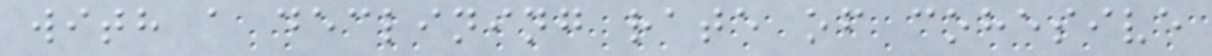with a declining rate of cohesive
